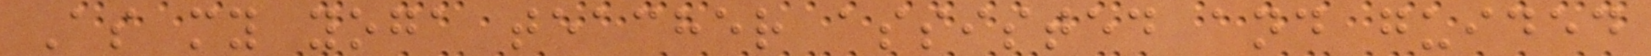As my yoga teacher assisted and guided
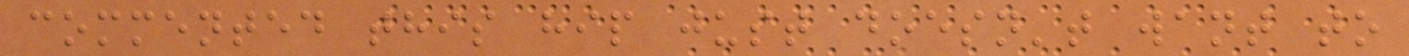commented this hip just doesn't want to
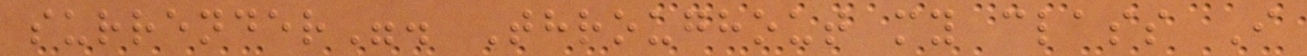surrender". Throughout my class I
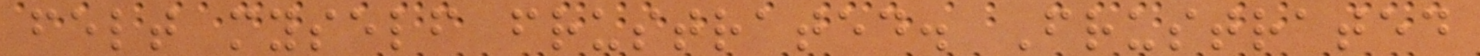felt myself frustrated. Frustrated
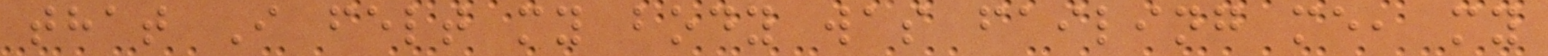that I felt my body was failing me, my
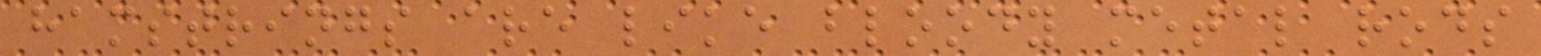hamstrings are like bloody metal rods
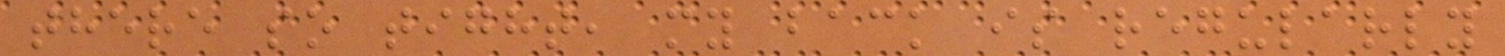there so tight, my back is regularly
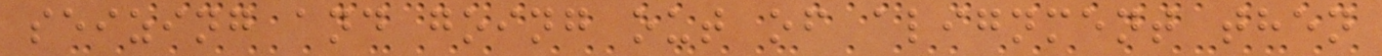seizing and going out of alignment then
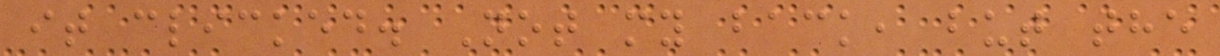it clicked. Not my back, but the
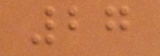27
